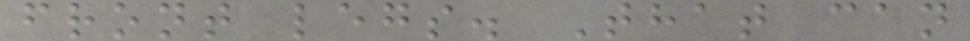front legs. That can
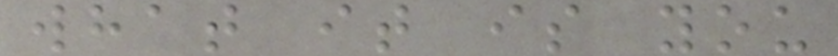what it is you
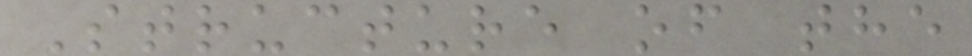Structure of the
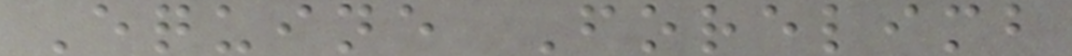Equine Forelimb
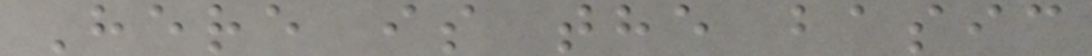Here is the basic
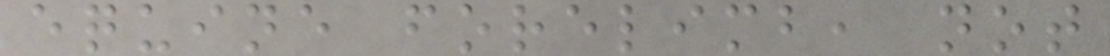equine forelimb, not
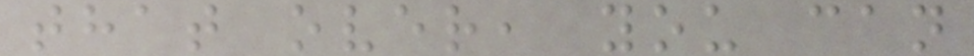that over, you can
